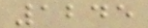1245
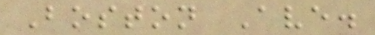Boston Ave.
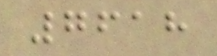7618
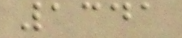1341
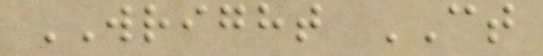WRIGHT CT
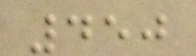450
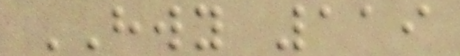HWY 119
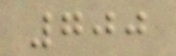700
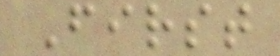First
